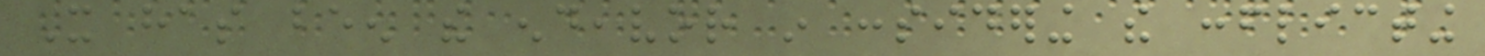It has been the endeavor in considering the conflicting
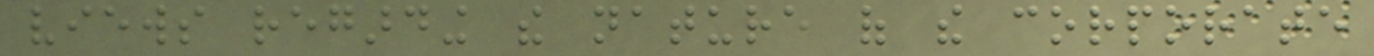views regarding the nature of the corporate
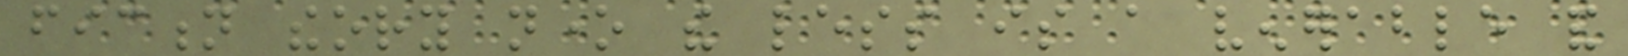fiction theory none the less is a venerable and
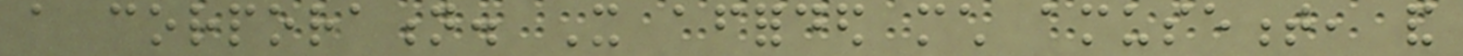a corporation. It afforded much amusement, and
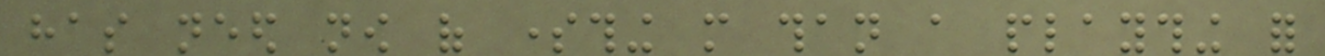has need now of something more than a plaything for
